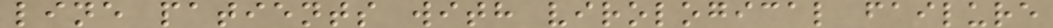line patients with virological failure
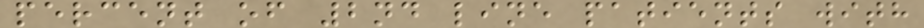percent of 2nd line patients with
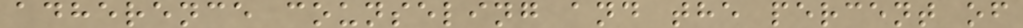adherence counseling and the percent of
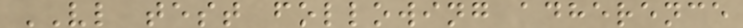VL test following adherence
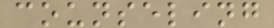counseling
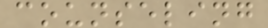counseling
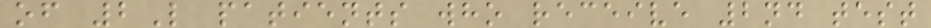of 2L patients who receive 2nd test
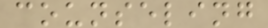counseling
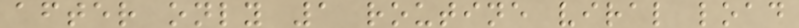after only 1 routine viral load
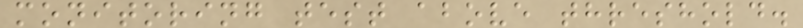monitoring test above threshold.
